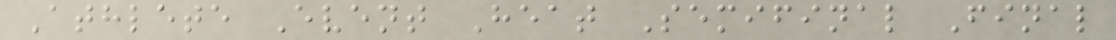Athlete Event Heat Semifinal Final
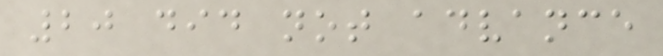20 did not advance
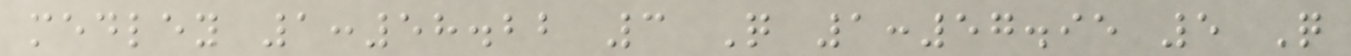medley 1:58.22 3 Q 1:57.95 5 Q
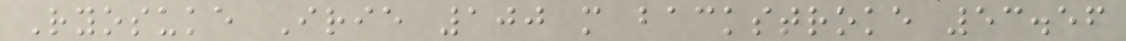Ryosuke Irie 100 m backstroke 53.56
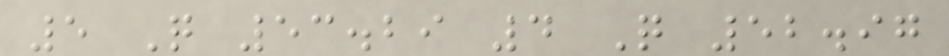5 Q 53.29 4 Q 52.97
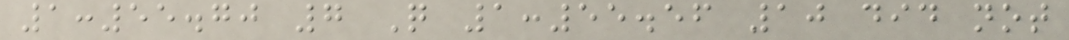1:55.70 7 Q 1:55.56 10 did not
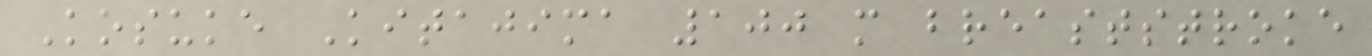Kosuke Kitajima 100 m breaststroke
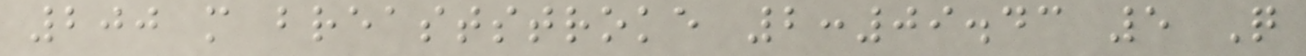200 m breaststroke 2:09.43 5 Q
